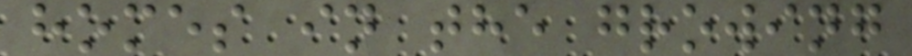homes in the growing
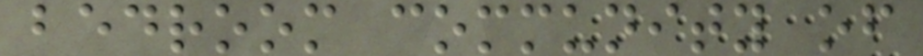bedroom community of
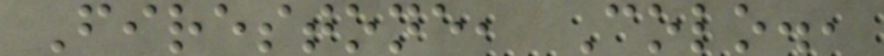Firestone, Colo.,
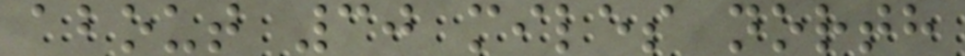about 30 miles north
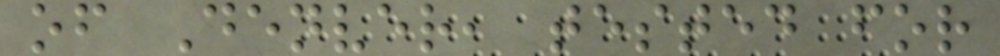of Denver, tested for
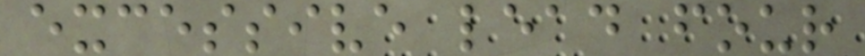excessive lead four
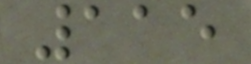115
